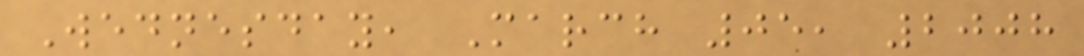Wednesday, March 05, 2008
